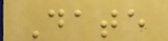Date
